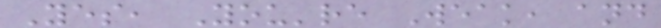Yes, You're Weak, and
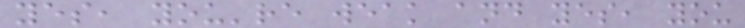yes, you're weak and yes, you
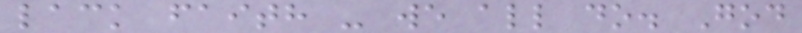lack faith - we all do. God
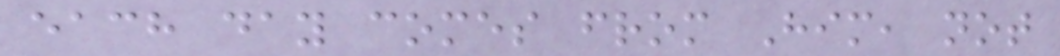each day comes from Him, not
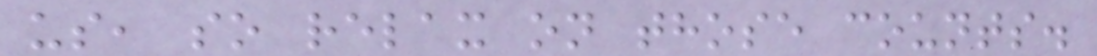us, so relax on those counts.
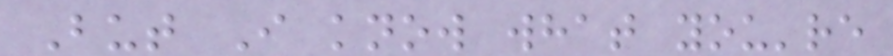But I know what you're
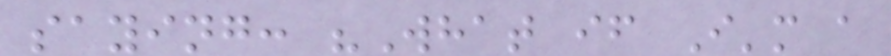saying: "What if I'm a
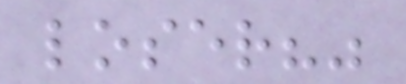loser?"
